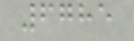6785
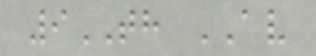9TH AV
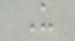U
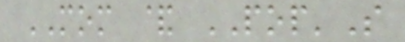MOM & POP'S
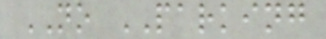NO PARKING
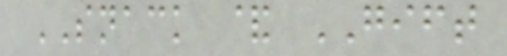SNACK & GIFT
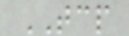TCP
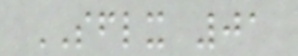SFLX 01
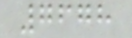7678
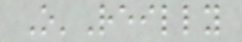O'Reilly
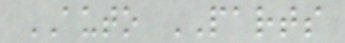AUTO PARTS
